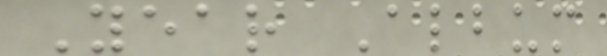Year Album
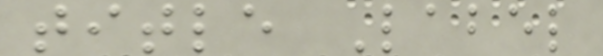title Label
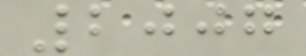2007
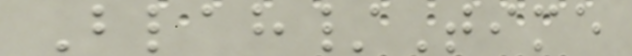Blah/Time
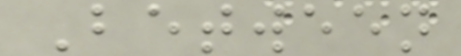Between
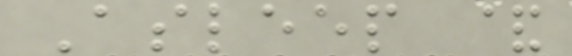Asleep &
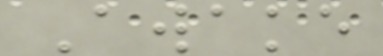Awake
